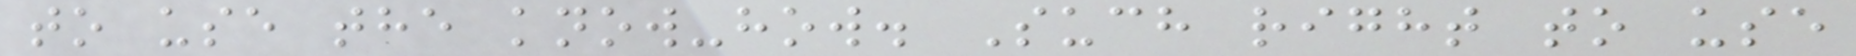to use the know-how. Such right to use
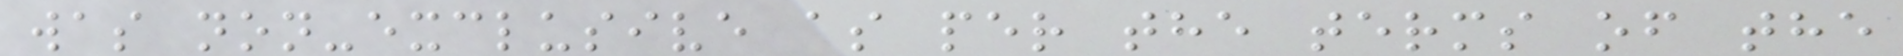was non-exclusive as per the terms of the
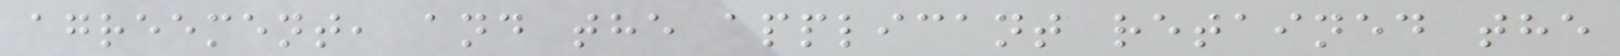agreement, and the applicant retained the
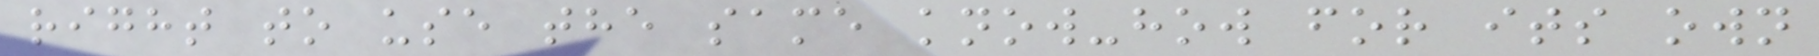right to use the same know-how for its own
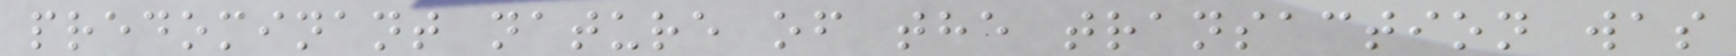predominant nature of the transaction was
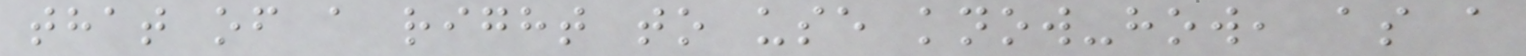that of a right to use know-how, as a
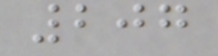207
